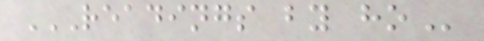READINGS BY HO
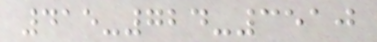415-724-3510
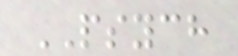PSYCH
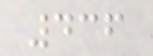436
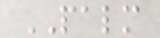PALM
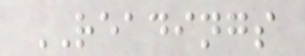READINGS
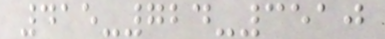415-724-3510
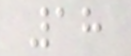18
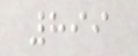899
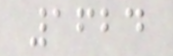1624
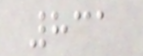831
